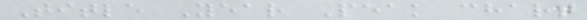Title Year Peak chart
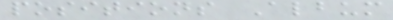positions Album
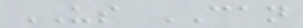US CAN
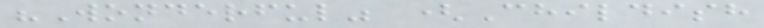"Wonderful" (Childish
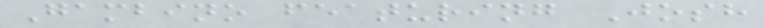Gambino featuring Josh
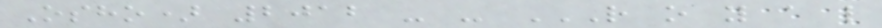Osho) 2012 - - R O Y A L
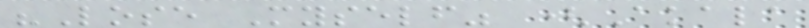"Lose Myself" (Akala
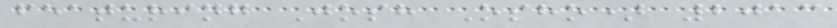featuring Josh Osho) 2013
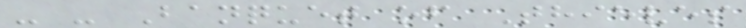- - Banquet of Thieves
